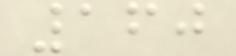160
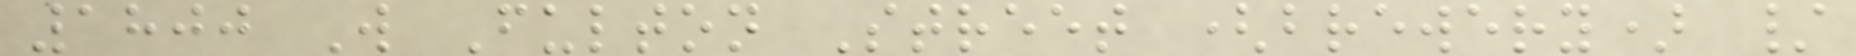1800 W Fulton Street (brewery) /
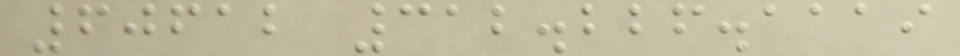60612 312.226.1119
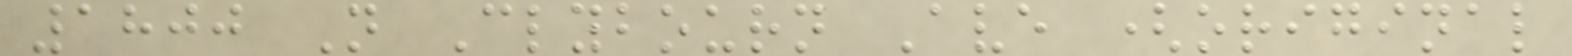1800 N Clybourn Ave (original
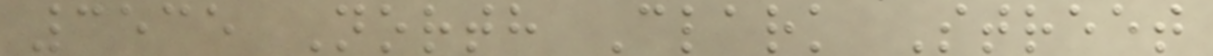3535 North Clark Street
